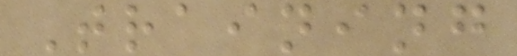Training
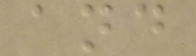and
